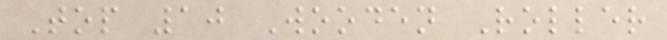Top 10 Wooden Roller
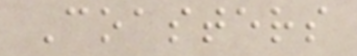Coasters
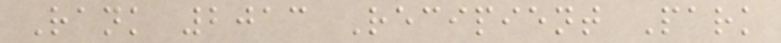Rank 2013 Recipient Park
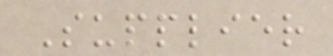Supplier
